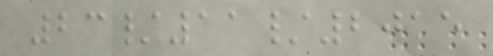23/11/2015
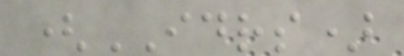(IDRS)
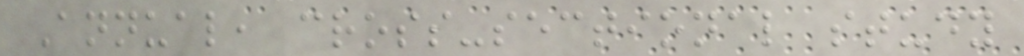Annual, cross-sectional study
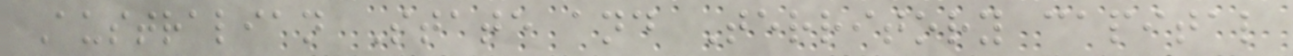Australian State and Territory capital
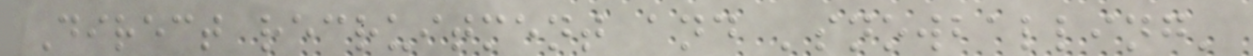Direct recruitment and 'snowballing'
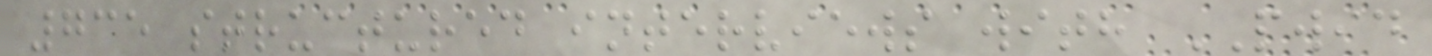735 structured interviews with PWID
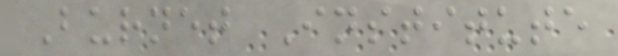Burnet Institute
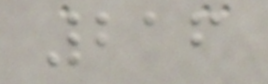216
